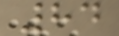84
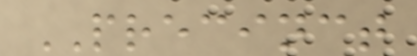PRECINCT
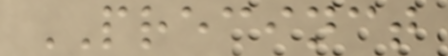PRECINCT
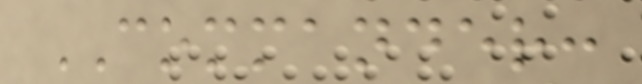COMMANDER:
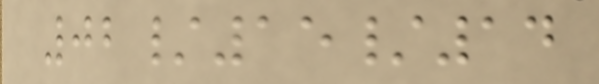02/15/14
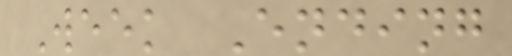Week Ending
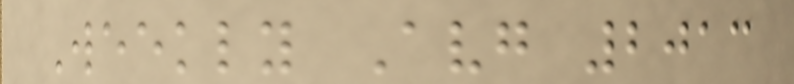Weekly Avg 2013
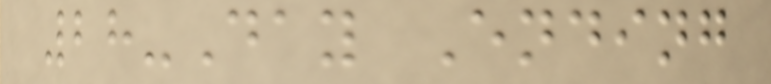28-Day Ending
